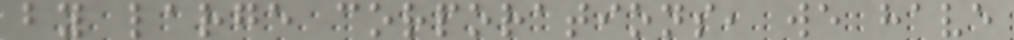by large corporations, we have
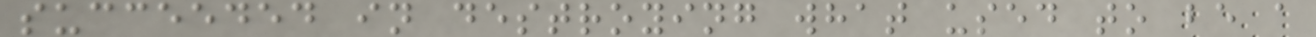succeeded in destroying what used to be a
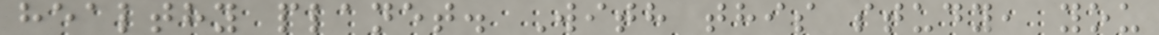healthy planet. With this study, you
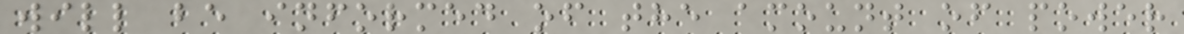will be informed of the amount of power
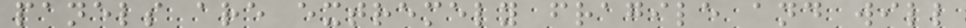panels are extremely fragile and will
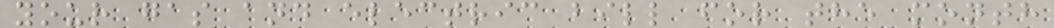your gas and electric bill for the month
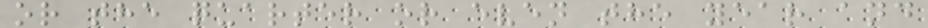or the quarter or even the year and
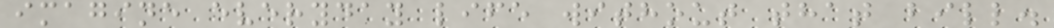imagine everyday life without that bill.
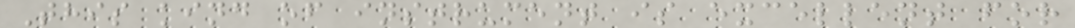This kind of instrument is excellent for
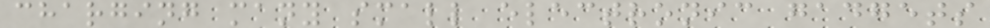charging many small electronic gadgets
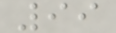99
